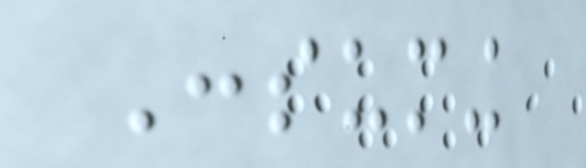Consuming
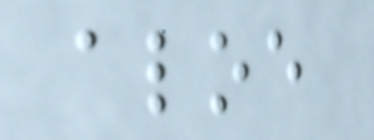aloe
